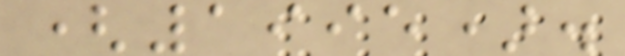(1995).
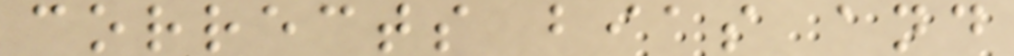corrects bias and
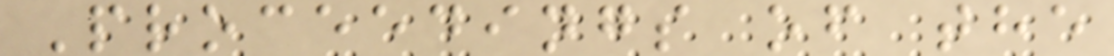Proceedings of the
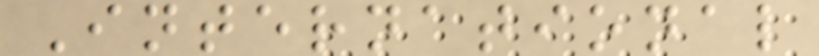International
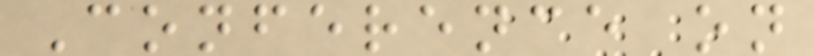Conference on
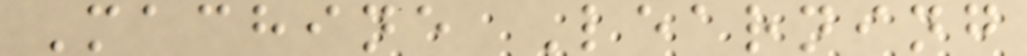Machine Learning
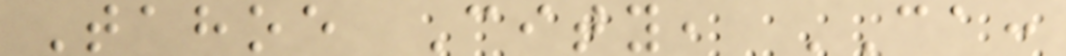Tahoe City, CA:
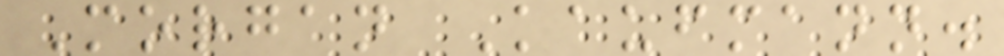Morgan Kaufmann.
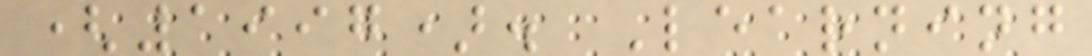(1997). Learning
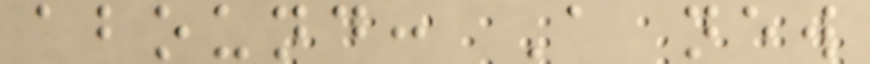abound: A new
